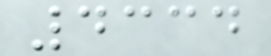4334
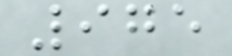975
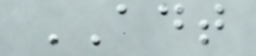ADT
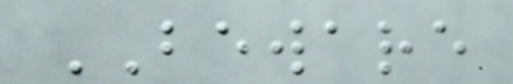BEWARE
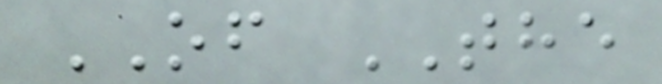OF THE
